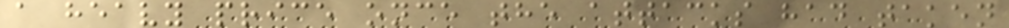a heavy price once the attacks had taken
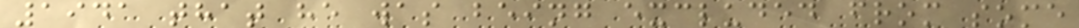1941 that he was being excluded from some
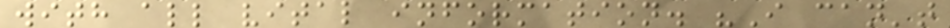with all vital information. "I can't
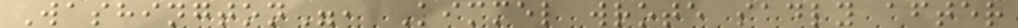Washington", Kimmel wrote sadly after
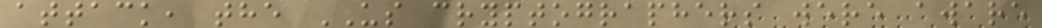attack, the US cryptographers were aware
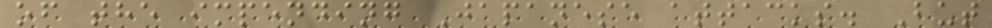of the impending Japanese attacks. But
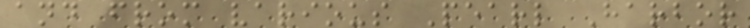and from various Pearl Harbor
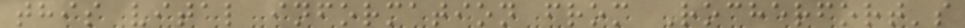this vital information from Rocherfort's
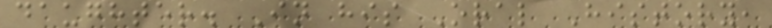daughter. In his Oral History,
